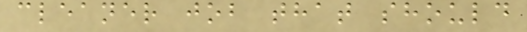cleaner job that should
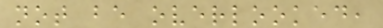not be overlooked,
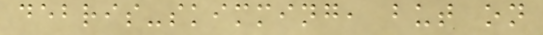debris-skimming, but on
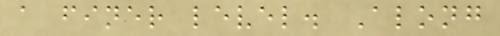a finer level. Along
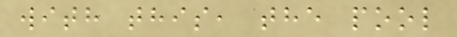with this, the pool
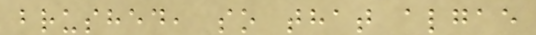brushed, so that algae
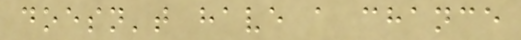doesn't have a chance
